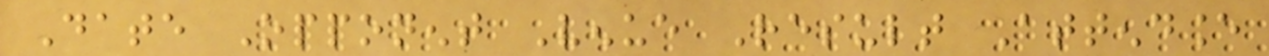Date Opponent Venue Result Attendance
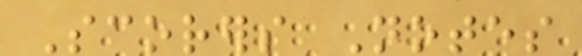Scorers Notes
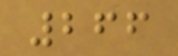266
